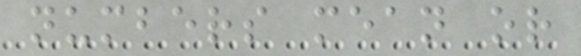numbers mean or
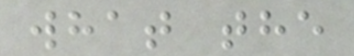what the
